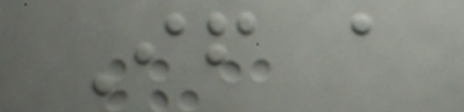If a
